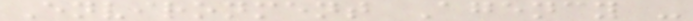Environment Agency -
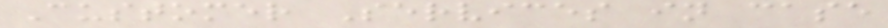Customer Services in case
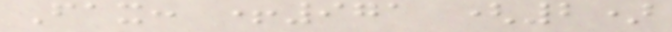Fax: +971 (2)
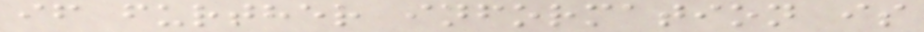if further information is
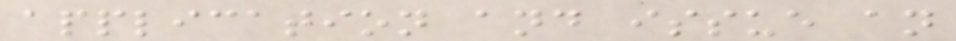application and issue an
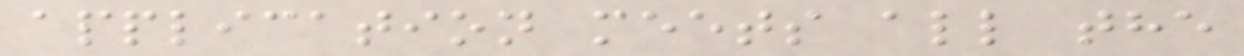application meets all the
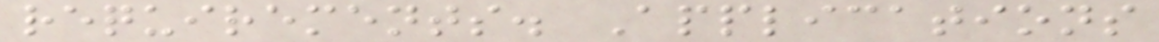requirements. Applications
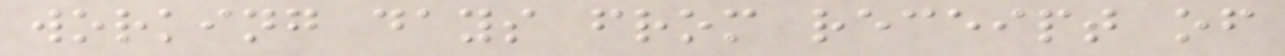working days from receipt of
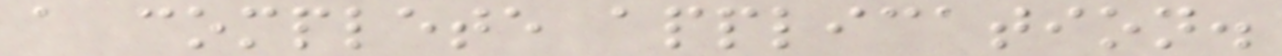a complete application.
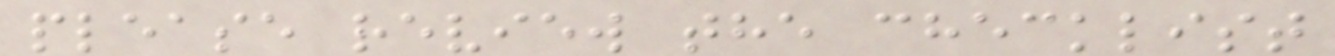please review the checklist
